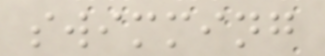swimming
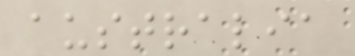australia
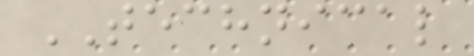TECHNICAL
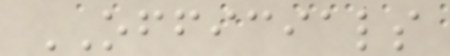OFFICIALS
